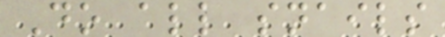Do all snails
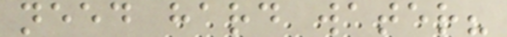need hard water?
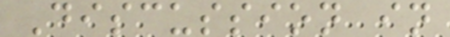Discussion in
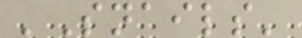'Snails'
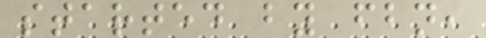started by fbn,
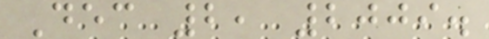Dec 2, 2009.
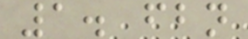1. fbn
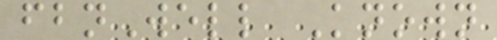fbnWell Known
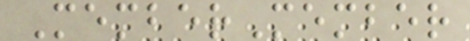MemberMember
